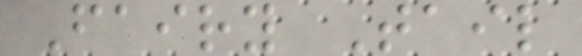Fairy Tail
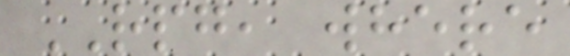RPG, where
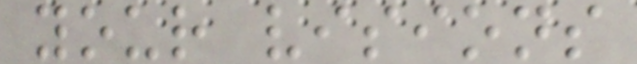your visions
